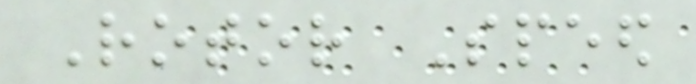Rotor Speed
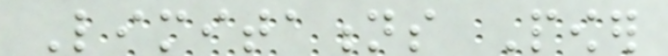Limitations Power
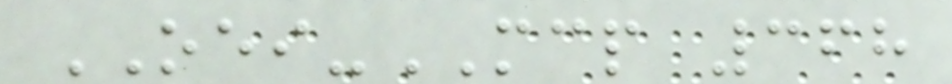OEI-MCP 368
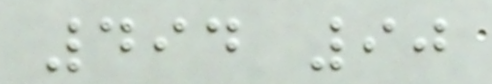494 90
